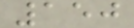150
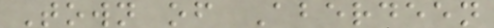Town of Aberdeen
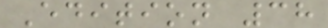Edition 38
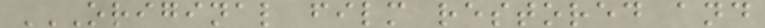ORIGINAL FILM RESTORED AND
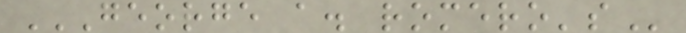GEORGE A. ROMERO'S
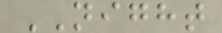NIGHT
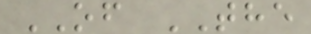OF THE
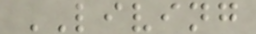LIVING
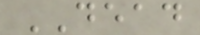DEAD
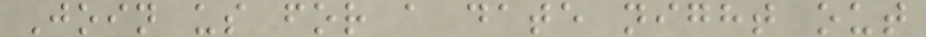Join us for a date night out
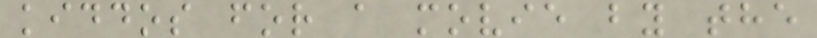kiddos for a movie by the
